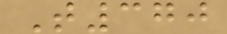T370
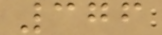376
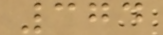374
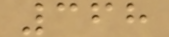368
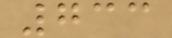733
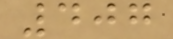407
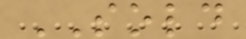SOLD
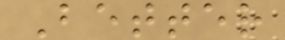Better
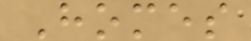Homes
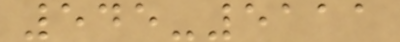545-5111
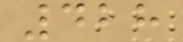428
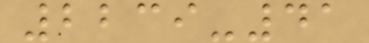2239-41
